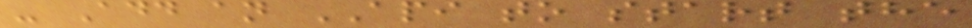- Add an API to start the
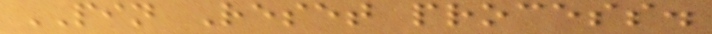PIN Reset process.
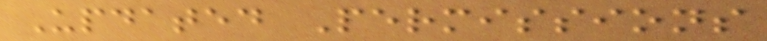Updated Permissions
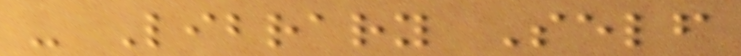- Library Self
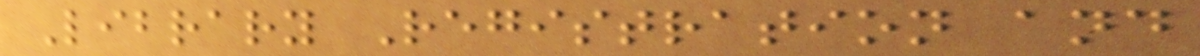Library Registration and
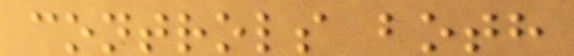controls both
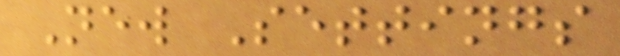New Settings
